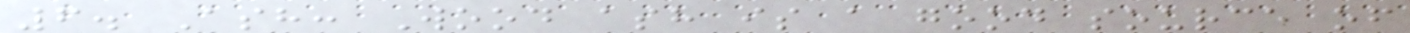6. Ash: Wood ash is a good source of
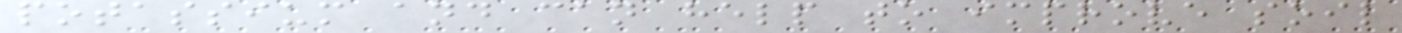potassium and can help to improve soil
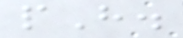pH.
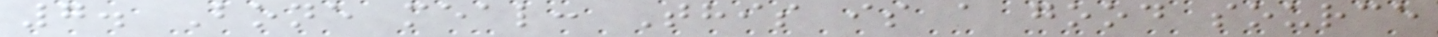7. Bone meal: This is a good source
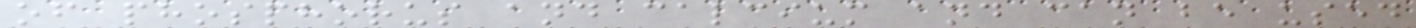of phosphorus and calcium and can be used
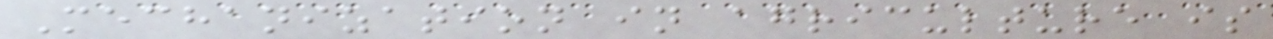Mechanization in agriculture is
